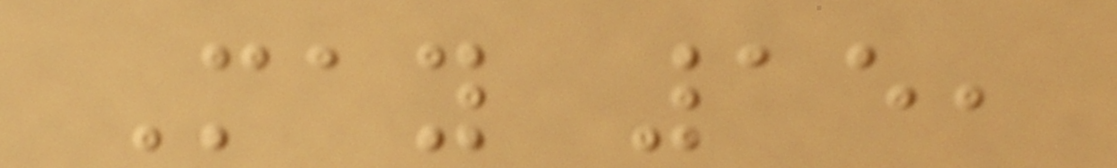May 15,
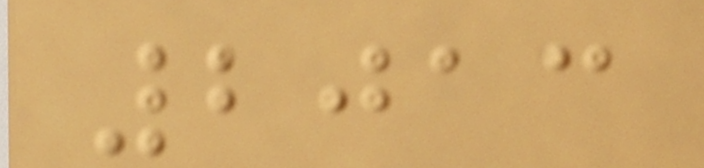2013
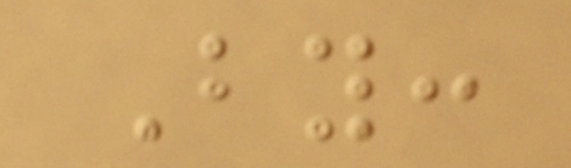By:
